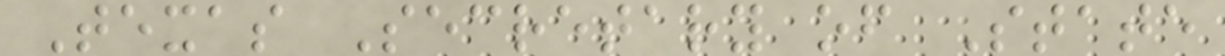Texas Secretary of State
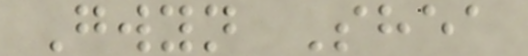Gwyn Shea
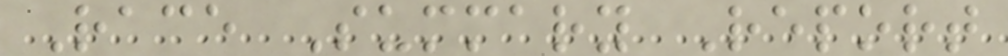Race Summary Report
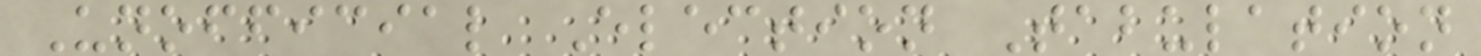Unofficial Election Tabulation
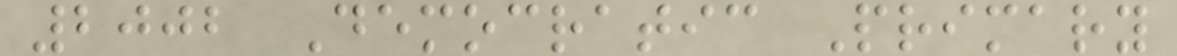2002 Democratic Primary
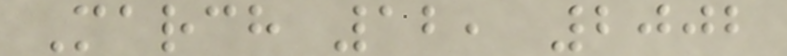March 12, 2002
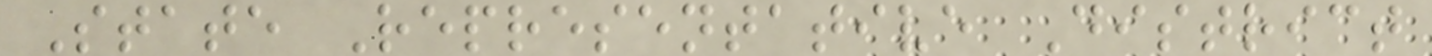State Representative District
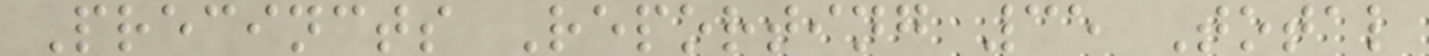Precincts Reporting 35 Total
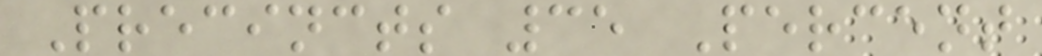Precincts 35 Percent
